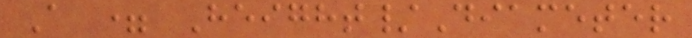A = Height/Diameter
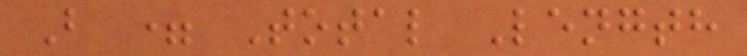B = Total Length
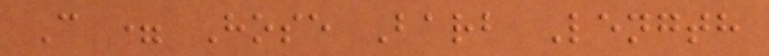C = Hose Barb Length
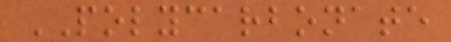POLYCARBONATE
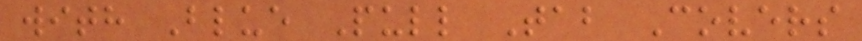with Blue Pull Tab Covers
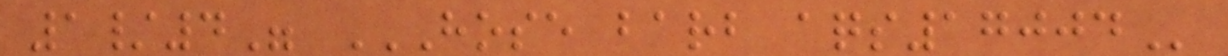1/4" HOSE BARB AQS17004
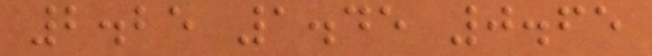2.25 1.45 0.65
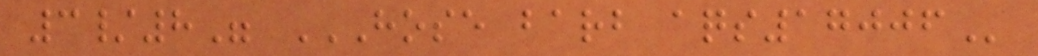3/8" HOSE BARB AQS17006
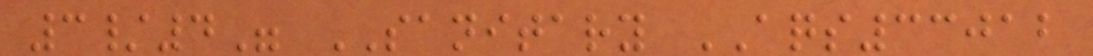3/4" SANITARY AQS33012
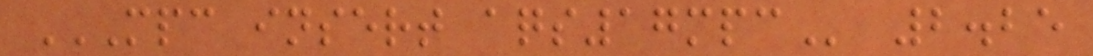MPC INSERT AQS17MPC 2.25
